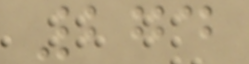274
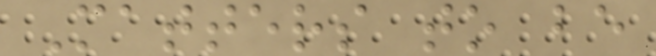Matters to be
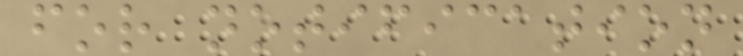for notification
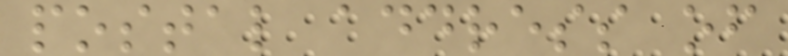postal address of
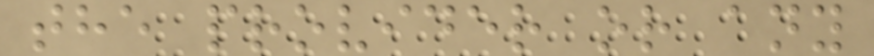the provider or any
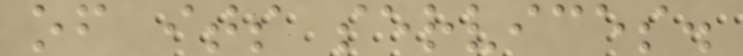of its services.
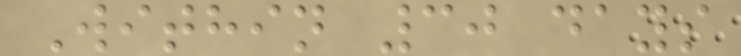Within 30 days
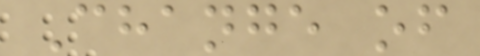Change of
